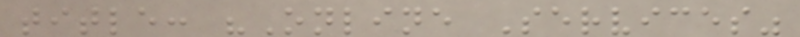title: "Online Services"
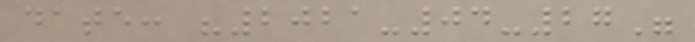date: "2021-04-27"
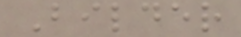Bilder
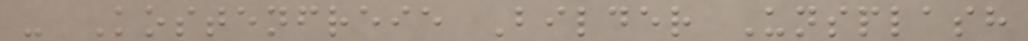- Kostenfreie Bilder Unsplash
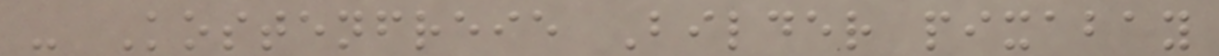- Kostenfreie Bilder pixabay
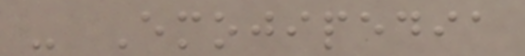- Emojipedia
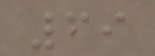69
